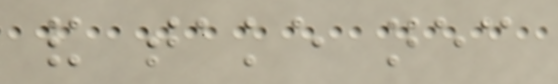and take necessary
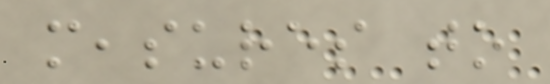measures to
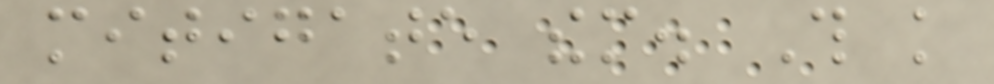mitigate them. This knowledge
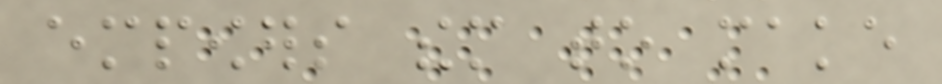empowers them to make
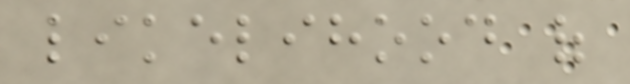likelihood of
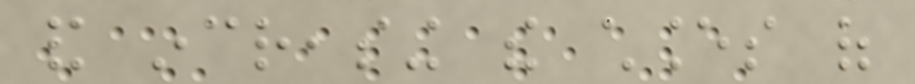and increasing the chances of
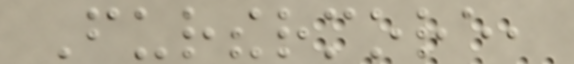Furthermore,
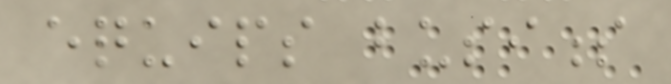equips business
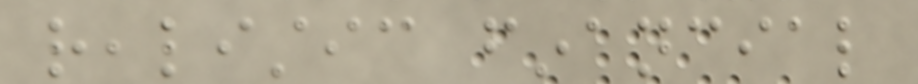realistic financial
